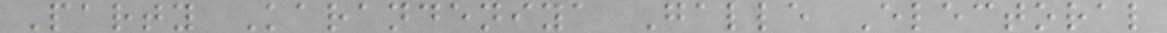Party Karandeniya Galle Electoral
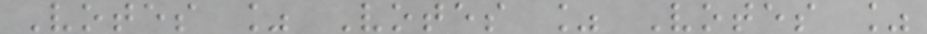Votes % Votes % Votes %
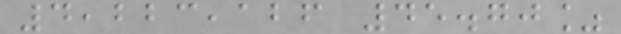4,223,126 45.70%
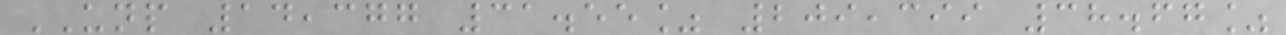UNP 14,377 31.55% 209,399 38.67%
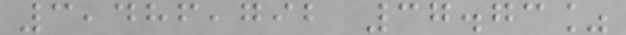3,486,792 37.73%
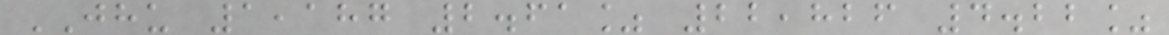JHU 1,187 2.61% 22,826 4.22%
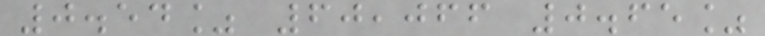0.54% 60,066 0.65%
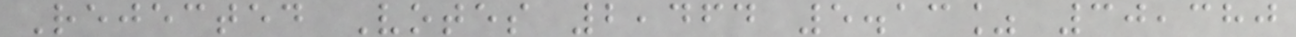Rejected Votes 2,464 5.13% 30,380
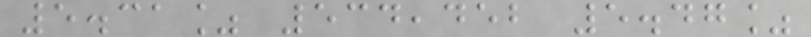5.31% 534,452 5.47%
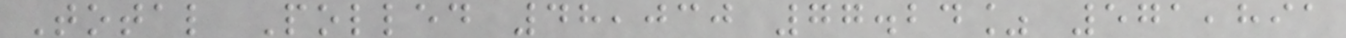Total Polled 48,030 77.24% 571,891
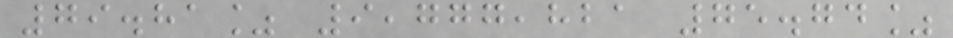79.81% 9,777,821 75.74%
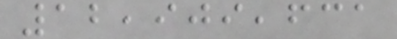12,909,631
